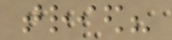tried?
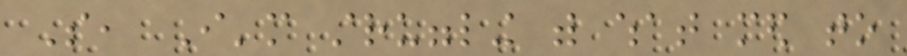So, I'm struggling with what med to
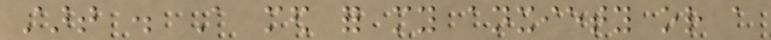start . A med for my anxiety or a
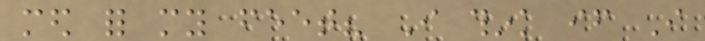med for my feet? I think if I
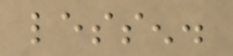lessen.
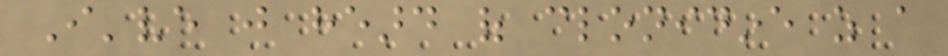I've just heard of clonidine as a
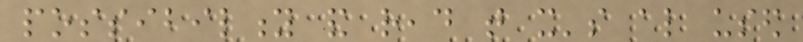possibility and read that it's also used
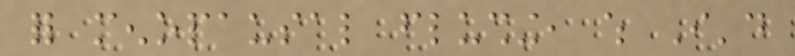for menopausal flushing, which I'd
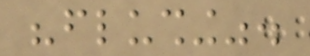"flushing".
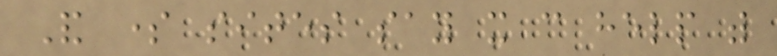And some sites say it can help with
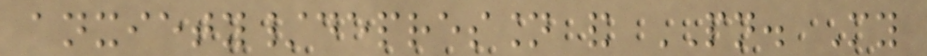anxiety/depression and PN. My
